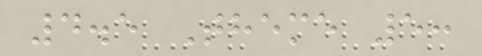4.5 Theme 5:
